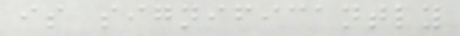is significantly
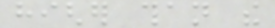higher than the
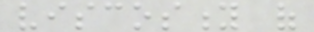viscosity of
